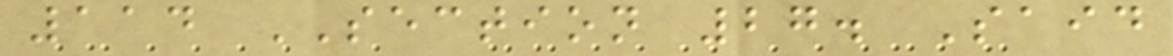114 SECTION 27. Said
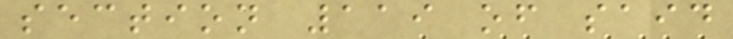section 119 of said
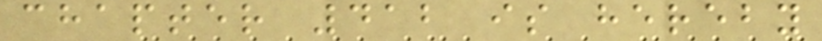chapter 412 is hereby
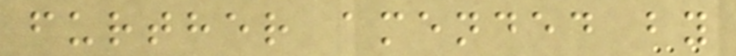further amended by
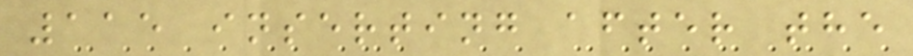115 inserting after the
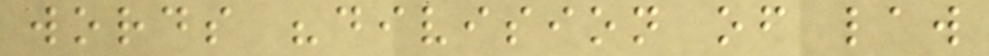words "division of law
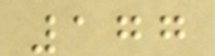177
